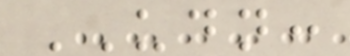UDN:
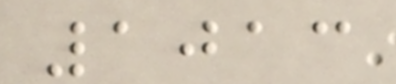1013
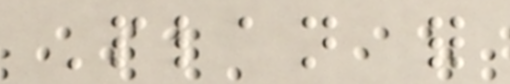Plan for
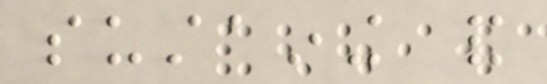sustaining and
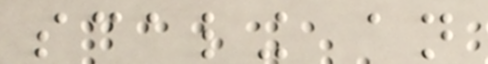scaling an
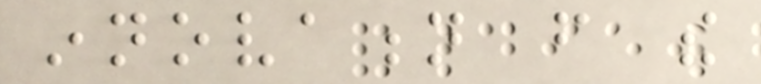innovation from the
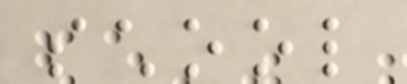school
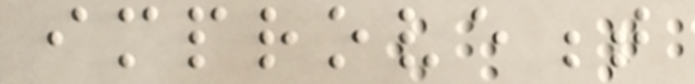improvement
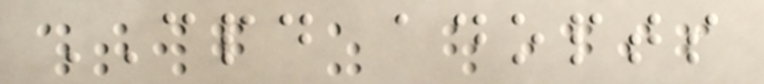CPD adopts
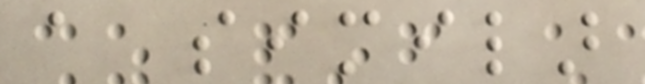a similar
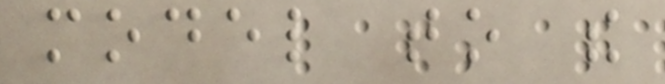model to the
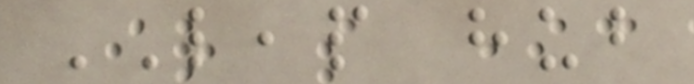LEAP hub
